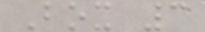Box 3
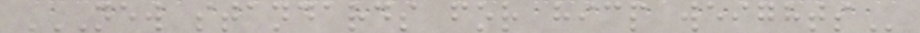NEW STANDARDS FOR HICP WEIGHTS
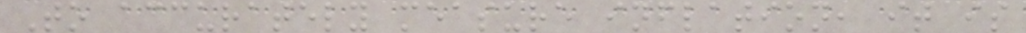To accurately measure inflation, it is
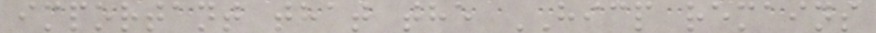important that the HICP remains
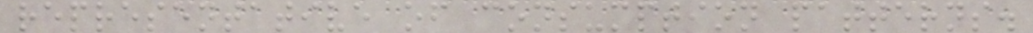representative of consumption patterns.
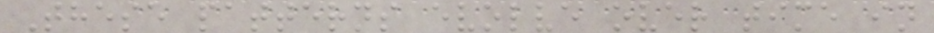These patterns evolve over time in
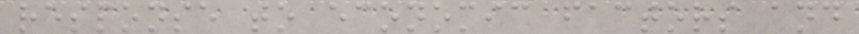response to economic factors and
